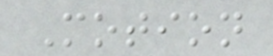Motion
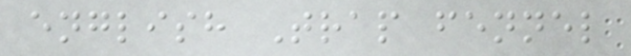english Trap fennel
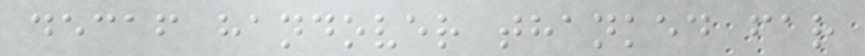decaf handover thanked far
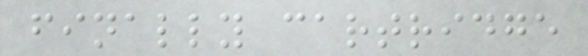finally cartridge
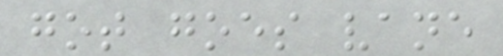got goes vane
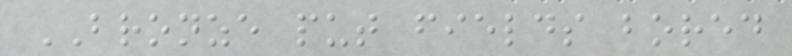BRONZE put fields bored
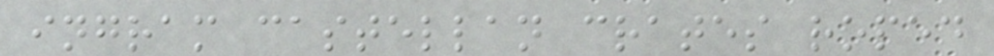ingram castellan crates roped
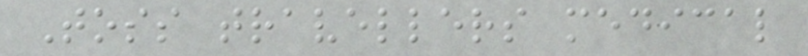Toss travellers medical
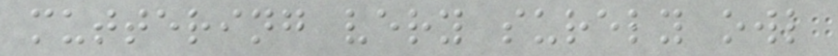muttering very surely owl
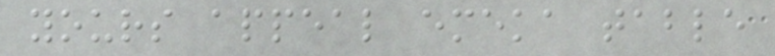yours appeal emeka table
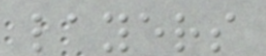layers
